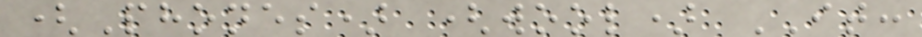(Phones) (wool) IT:
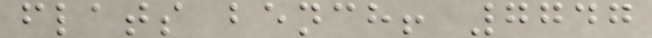flats bench! 7747
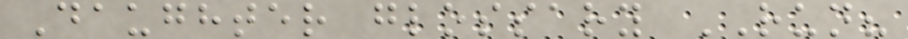Daughter glossary RUN?
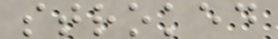stroked
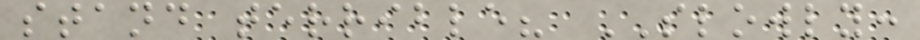stand terrible? SLOWLY:
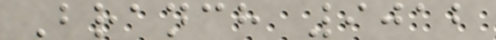Branch 9012
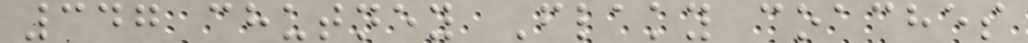347 chutney Flaky coaches
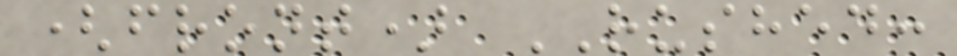(front) RUSHED:
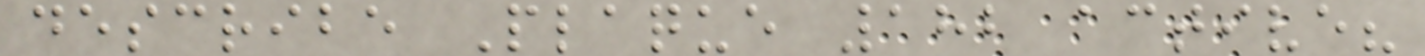describe Plaque 182 active?
